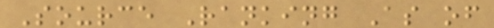Source Ranking As of
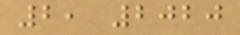2, 2020
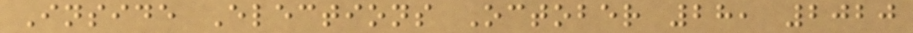Inside Elections October 28, 2020
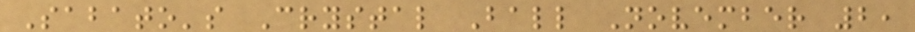Sabato's Crystal Ball November 2,
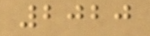2020
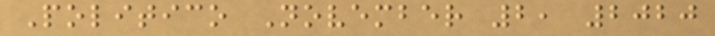Politico November 2, 2020
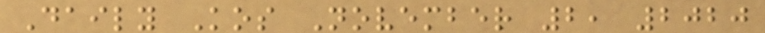Daily Kos November 2, 2020
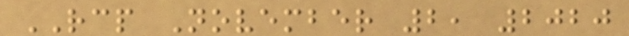RCP November 2, 2020
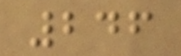246
